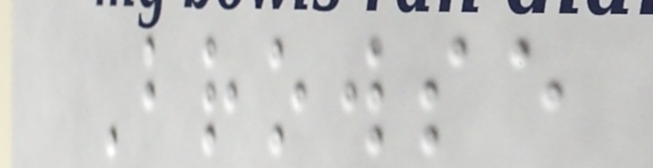Browse
